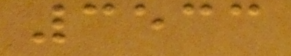3533
